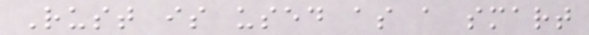Rust is used as a smart
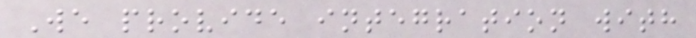We provide integration with
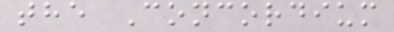the Concordium
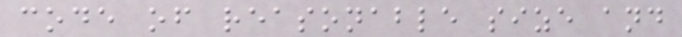code of reasonable size and
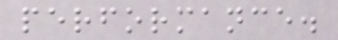performance.
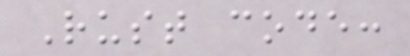Rust code:
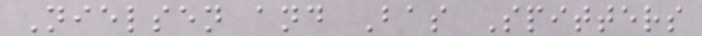Nielsen and Bas Spitters
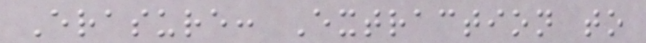Erasure: Extraction to
